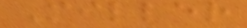Miller
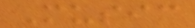Music
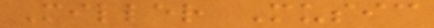Miller Music
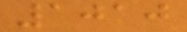1010
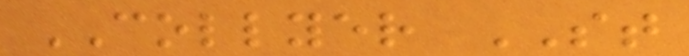COLLYER ST
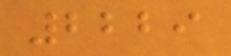2229
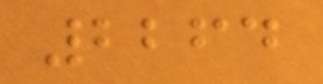2264
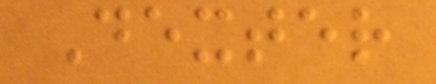Dexter
